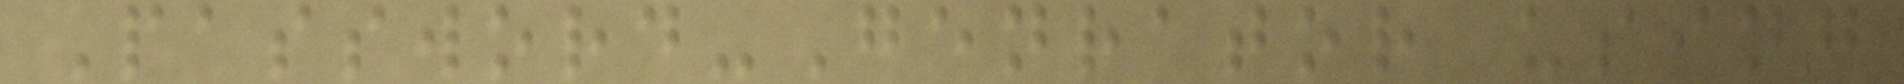Password-Genrator using
